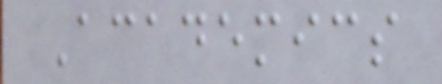Academics
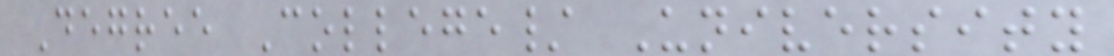Degree College/ University
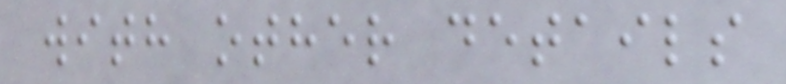with other details
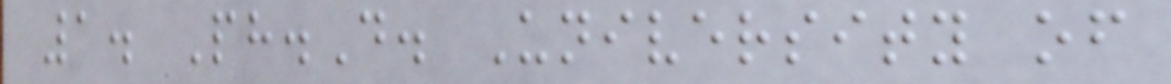1. Ph.D. University of
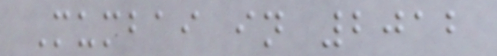Mumbai in 2012
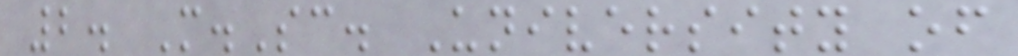2. M.Sc. University of
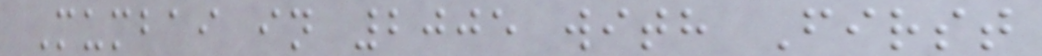Mumbai in 2005 with First
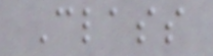Class
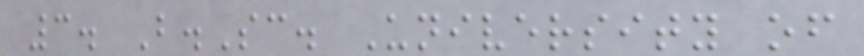3. B.Sc. University of
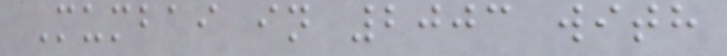Mumbai in 2003 with
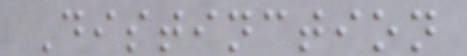Distinction
